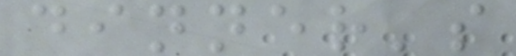dinner's
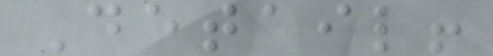Detail!
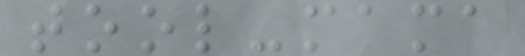tool-mama
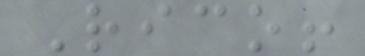Rico!
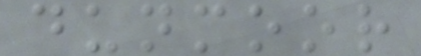dunmoor
